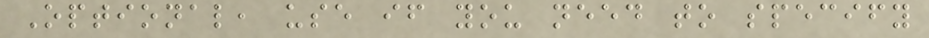Optional, use if you need to specify
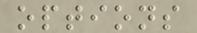options
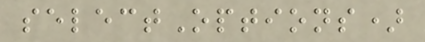selectOptions)
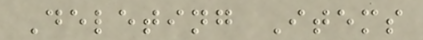Deleting Items
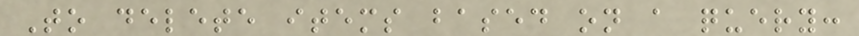To delete items based on a query:
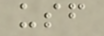usf
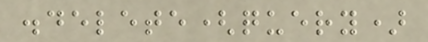.delete(query)
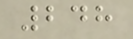248
